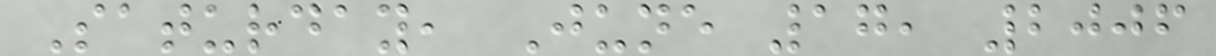Saturday, June 17, 2006
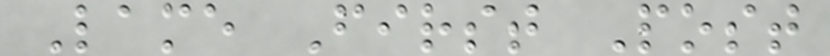Lame First Post
